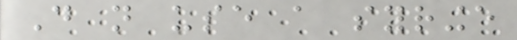Do not use a syringe
